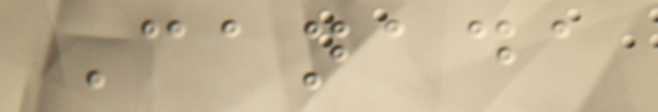Canada
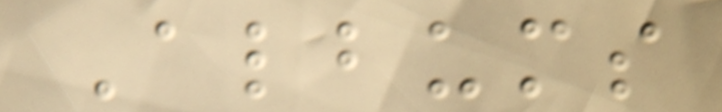Albums
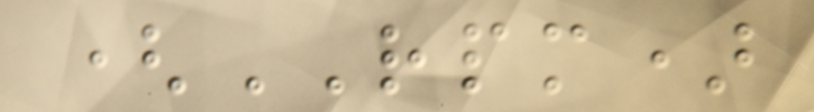(RPM)
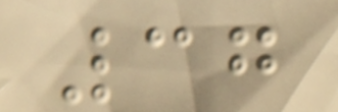37
